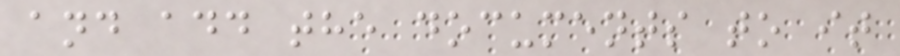and add the documents to it
